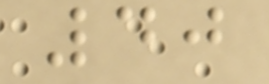40
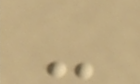-
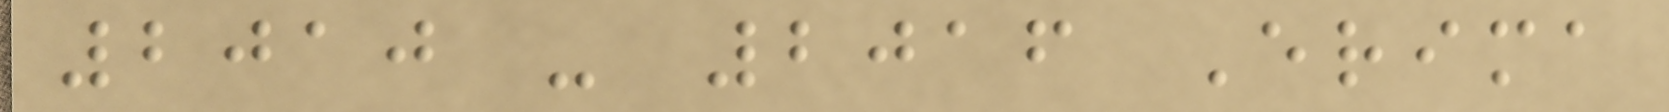2010 - 2016 Erima
